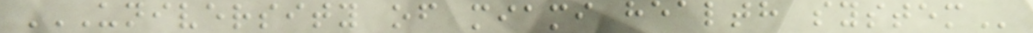UNIVERSITY OF MIAMI HEALTH SYSTEM
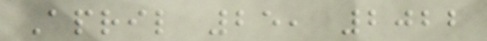April 25, 2022
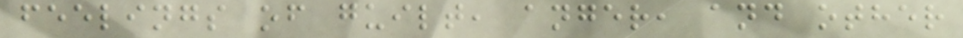feelings of guilt, anger, and other
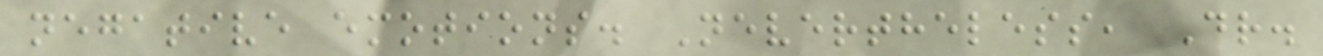negative emotions. Nevertheless, Dr.
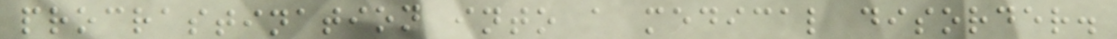procrastination into a medical disorder.
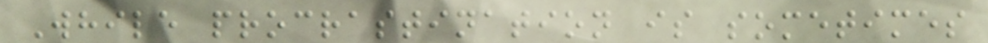While procrastination is sometimes
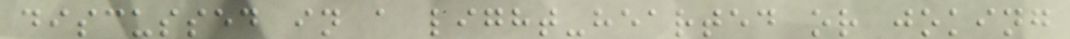discussed in a light-hearted or joking
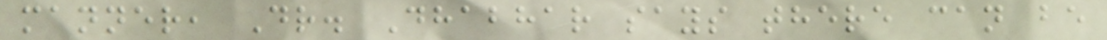manner, Dr. Dhabhar says there can be
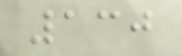130
